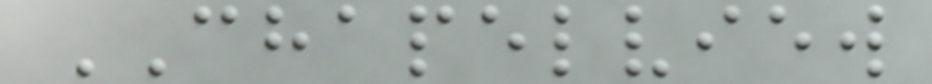CHAPELVIEW
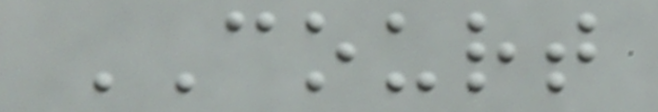COURT
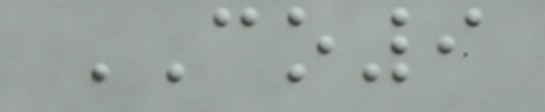CO9
